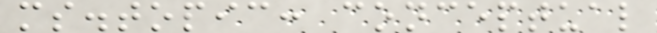ms.topic: conceptual
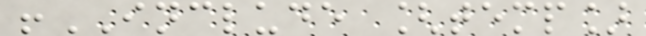!INCLUDE [temp]
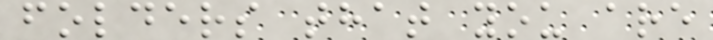folders that you are
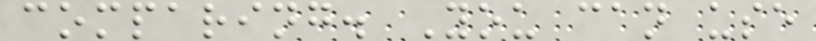comparing. You can use
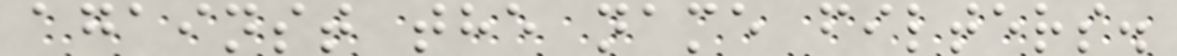against the name filters.
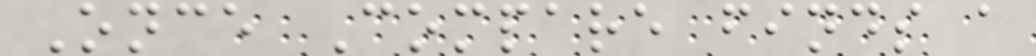Once Compare finds a
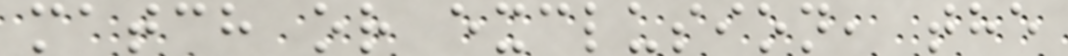match or exclusion, the
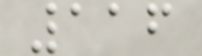116
